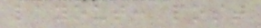layout: post
